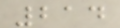214
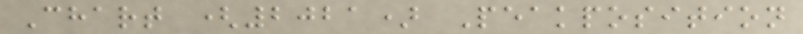Chart (2021) Peakposition
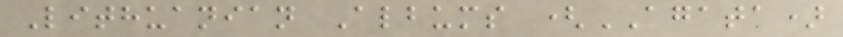Lithuanian Albums (AGATA)
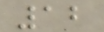12
